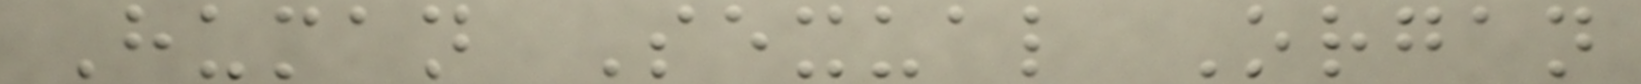Human Sexual Organ
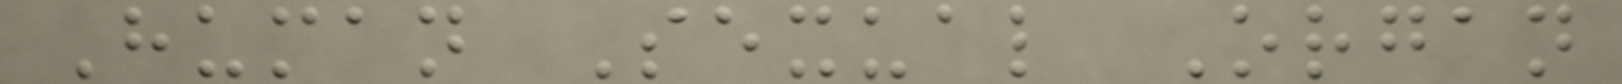Human Sexual Organ
